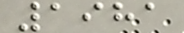1981
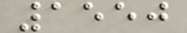1550
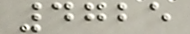4725
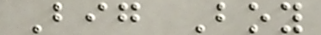Big Boy
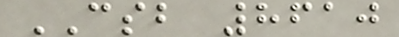CSB 8610
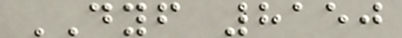DYF 8150
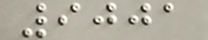9001
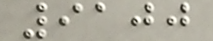9100
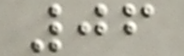06
